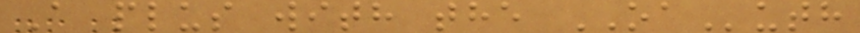A plus with the OAuth
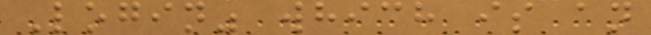Login" which is an
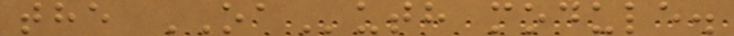the OAuth module.
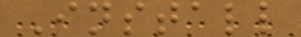Install
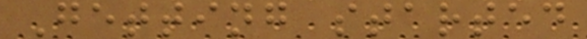Getting started
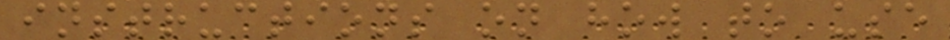instructions on how to use
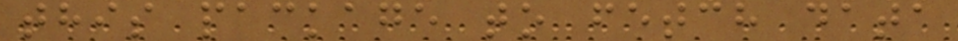this package to fetch data
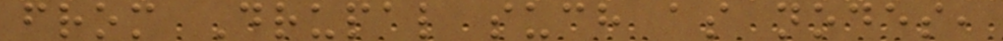from Drupal such as nodes,
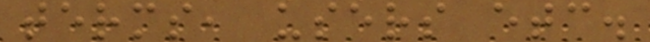terms, users etc.
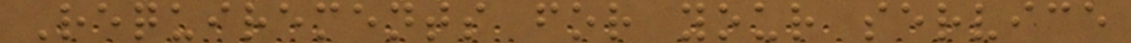Requirements for your service
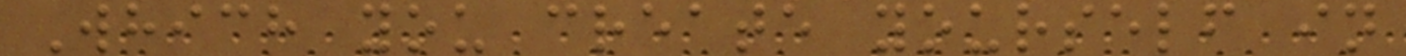Which you create yourself in
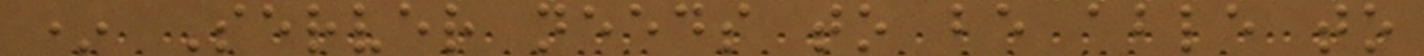* Server needs to be able to
